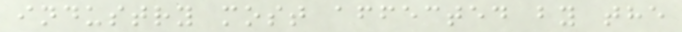industry most affected by the
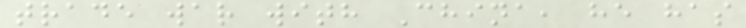trade war with China, he has
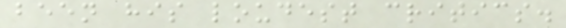been his loudest critics.
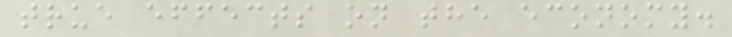true effects on the economy.
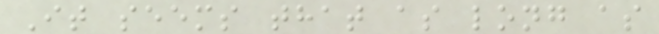It seems that as long as
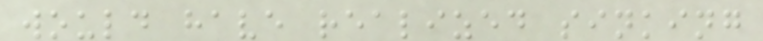would have realized sinking
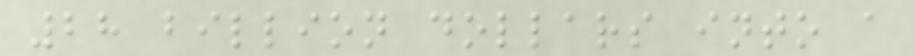28 billion dollars into a
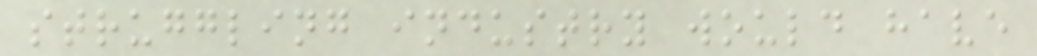struggling industry would have
